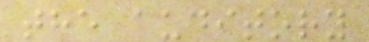the auditory
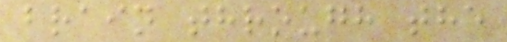brain through the
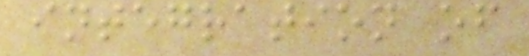integration of
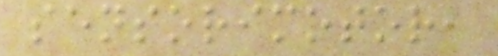sensorimotor,
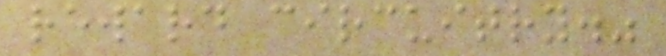reward circuitry."
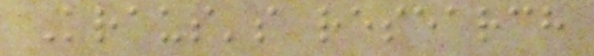Kraus's research
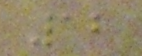12
